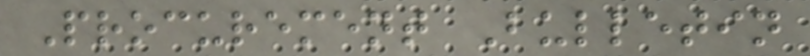Procurement Bulletin
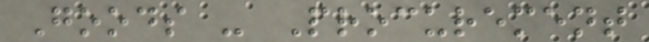Goods - Procurement
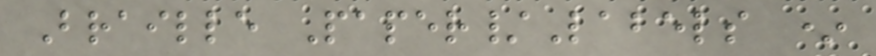Braille Paper/Labels *
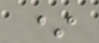*
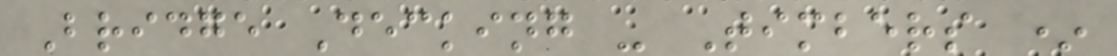Bridge Decking - Timbers *
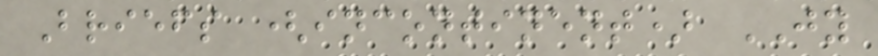Briefs (incontinent) JY
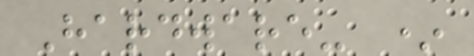Hardware- *
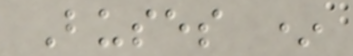Buses *
